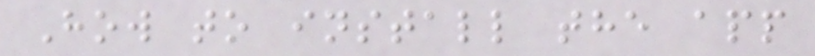How to install the app
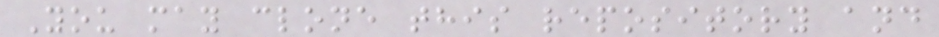You may clone this repository and
